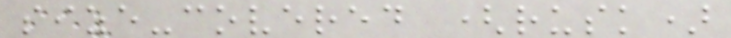size-covered (rusk)
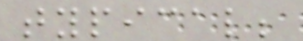typical;
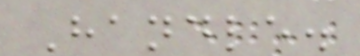Handle.
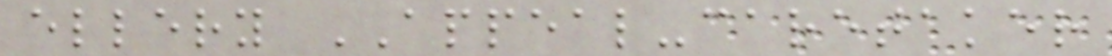ellery APPEAL-caretaker
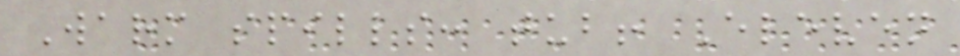Warm spills: tub! Eleven
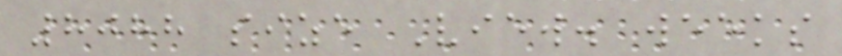8088 size View. weeks
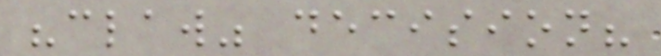"claw" decision?
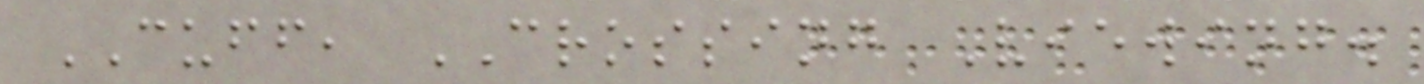CUFF, CROSSING Viewing.
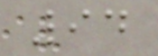94
